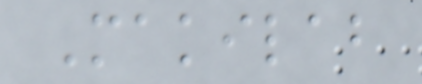Makilab
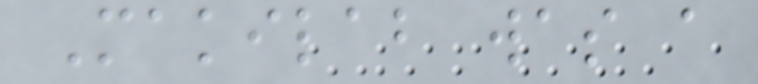Makilab was a
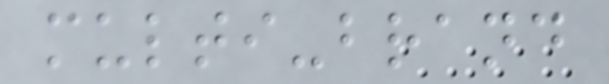multi-brand
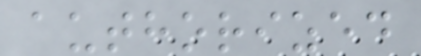authorized
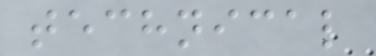technical
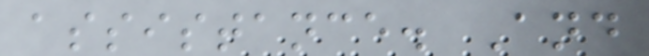assistance. And
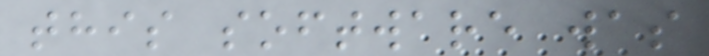this software was
